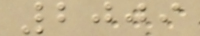2009
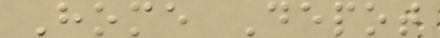Home Depot
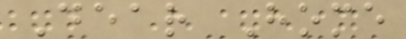Dear Home
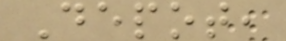Depot,
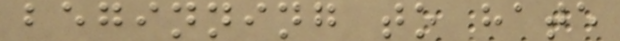beginning to hate
